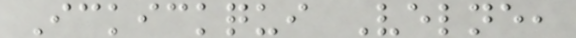Ickickqui Velne,
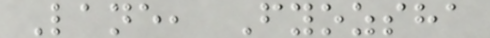Lane, Fyozsha
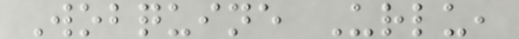Wobquine Urlu,
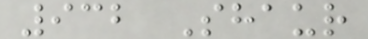932 Shaur
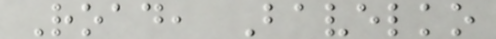Road, Bavelko
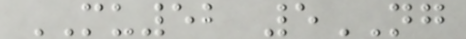MU52 5NG
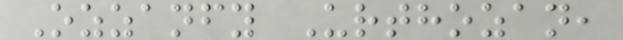Ozzanfy Urthozan,
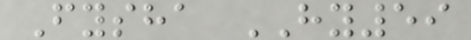Fysha HY59
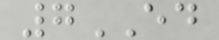7ED
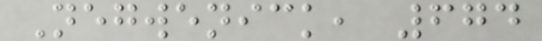Negwenick, 674
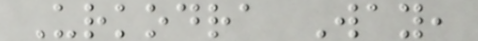Urkodra Way,
